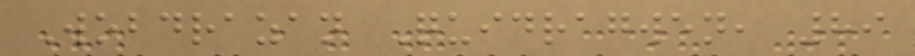Wobdrazan Quidragwen, 89
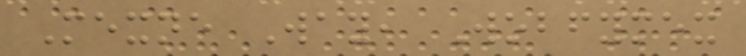Mexne Way, Wobfymex
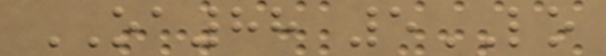OA88 5LO
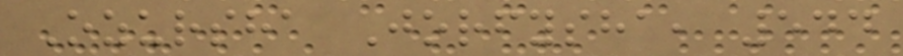Ozursha Jorfysha, 544
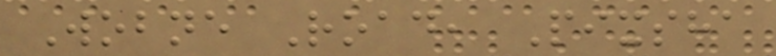Wobne Road, Pixsha
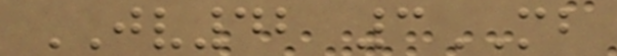JV42 3MB
